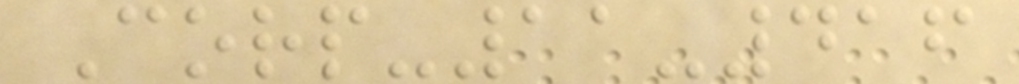Corp-11-416
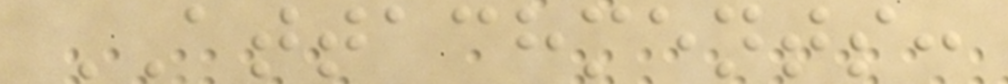ATTACHMENTS:
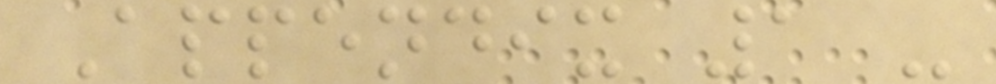Appendix 1 -
